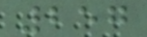257
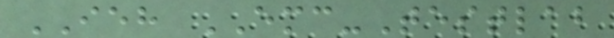IEH EMC-Testlab
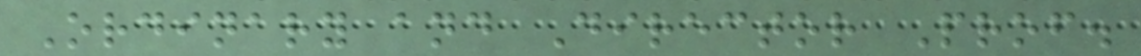Ordinary and Director Prof.
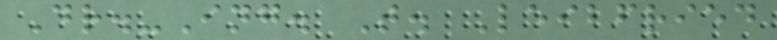Dr.-Ing. T. Leibfried
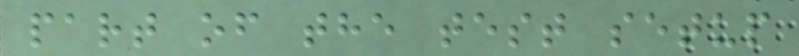part of the test setup
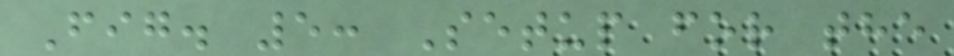Fig. 5: Setup for the
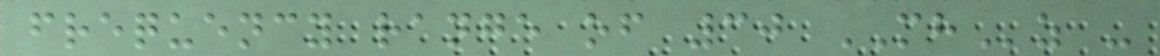frequency range of 30 MHz -
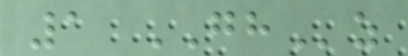1 GHz
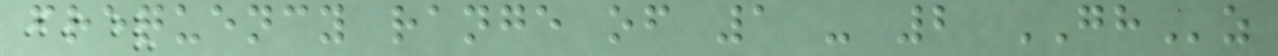frequency range of 1 - 2 GHz
